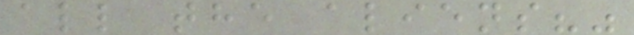all the aliens?"
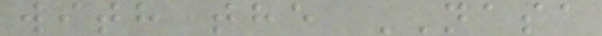with the NASA
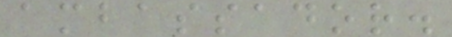ambassador.
